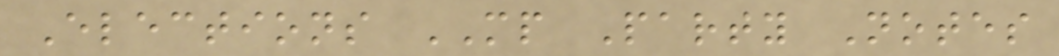Elections MP Party Notes
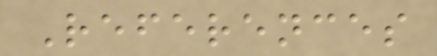References
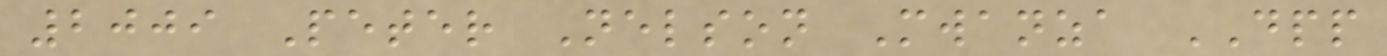2009 Peter Nelson Mwanza DPP
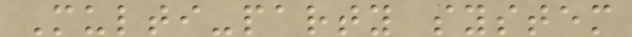Multi-party system
